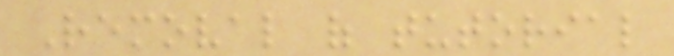Removal of tutorial
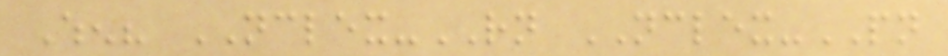When? NCLEX-RN NCLEX-PN
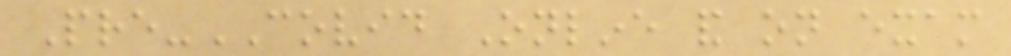Pre-COVID Online and on exam
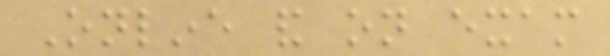Online and on exam
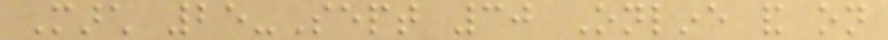March 25-Sept 30 Online and on
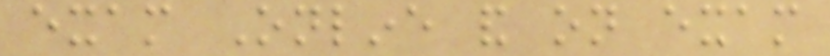exam Online and on exam
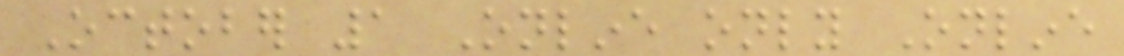October 1 Online only Online
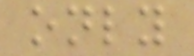only
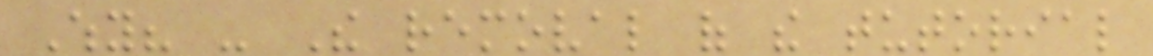Why? - The removal of the tutorial
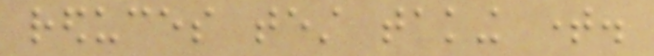reduces test taking time.
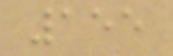155
